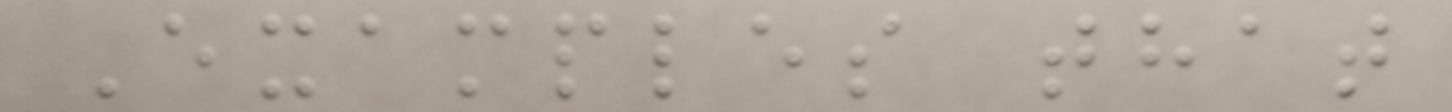Examples that
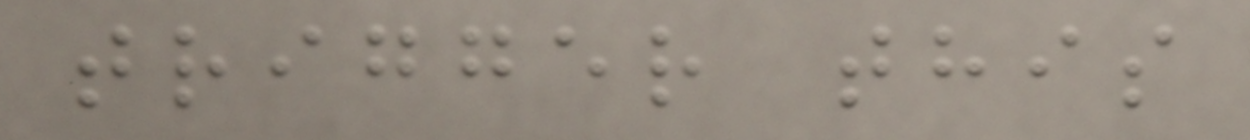trigger this
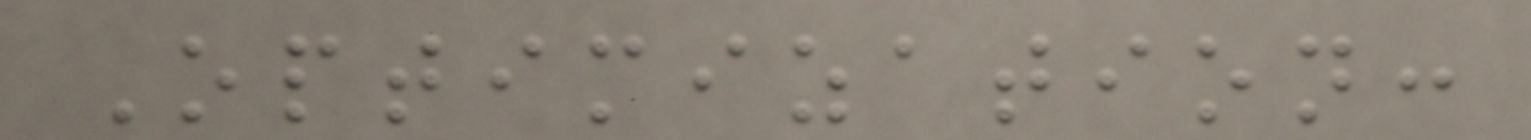Optimization:
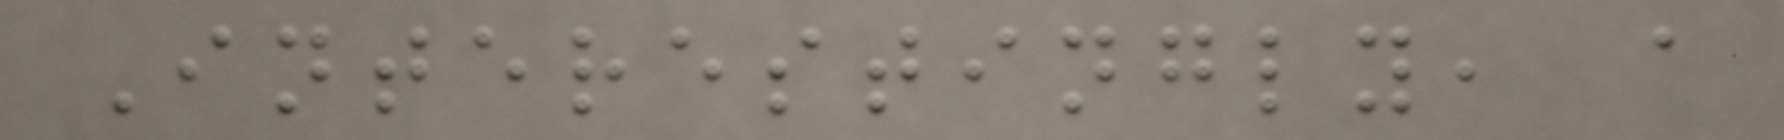Interestingly, a
